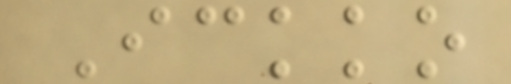Ickko
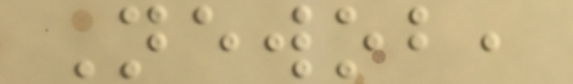Newob,
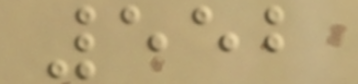552
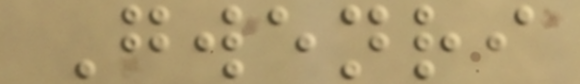Gwenri
